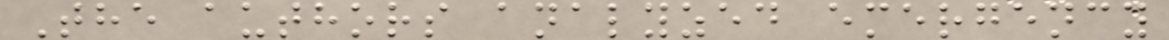The authors analyzed emergency
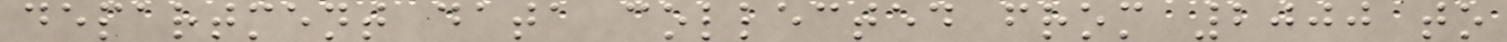department data collected from 2000 to
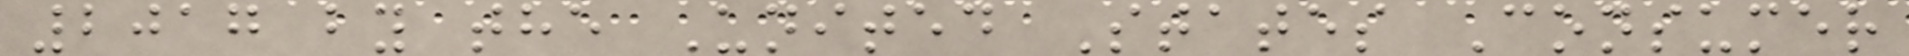2017 by the United States Consumer
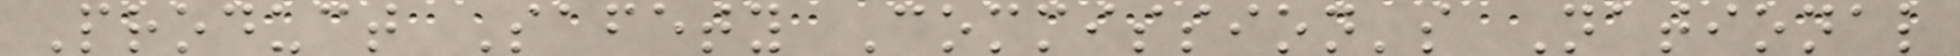Product Safety Commission's National
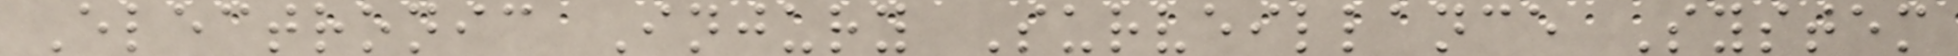Electronic Injury Surveillance System
